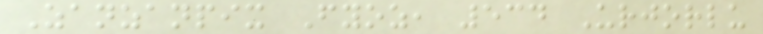Zanzanpix Fyoz, 534 Urjorlu
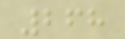268
